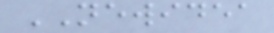NEWIDEA
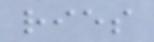ries
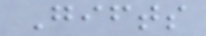Gifts
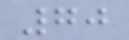70
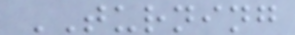TURNING
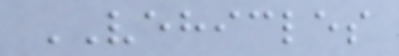VEHICLES
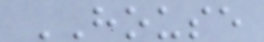HOUSE
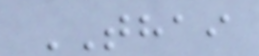THAI
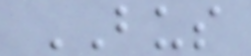BUS
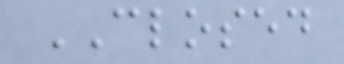CLOSED
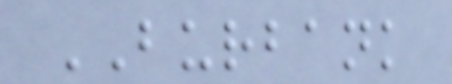BURBANK
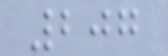207
